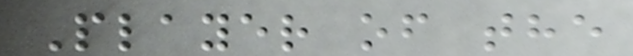Player of the
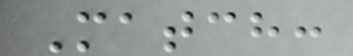Match:
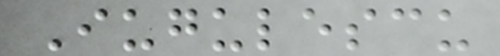Iugulescu
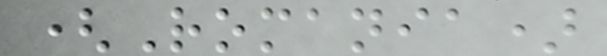(Romania)
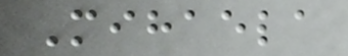Mihaela
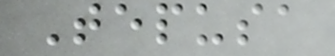Tepusa
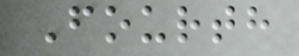Fourth
